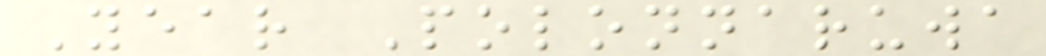Year Polonnaruwa
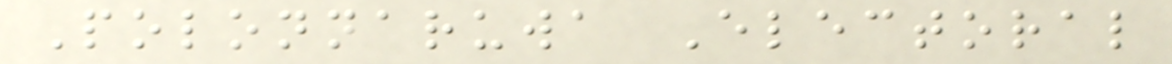Polonnaruwa Electoral
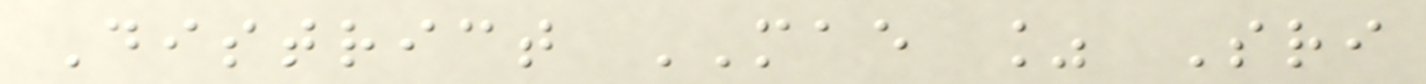District MAE % Sri
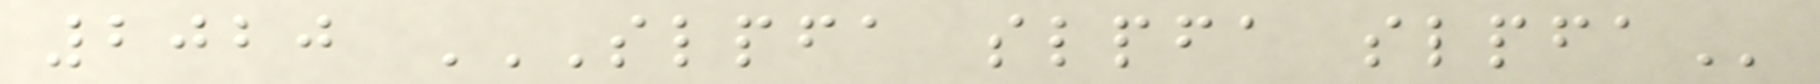2020 SLPFA SLPFA SLPFA
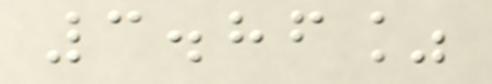3.86%
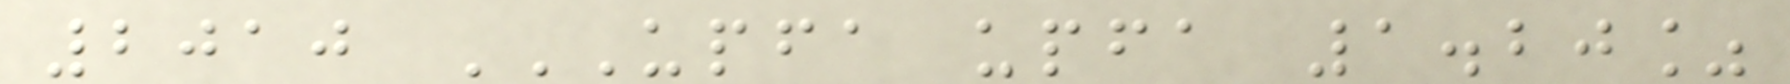2010 UPFA UPFA 1.20%
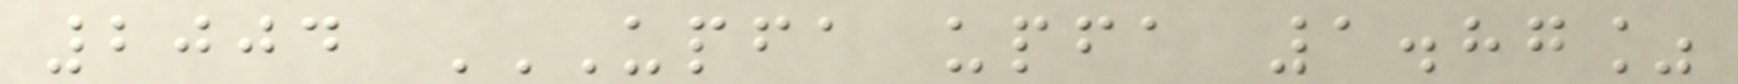2004 UPFA UPFA 1.87%
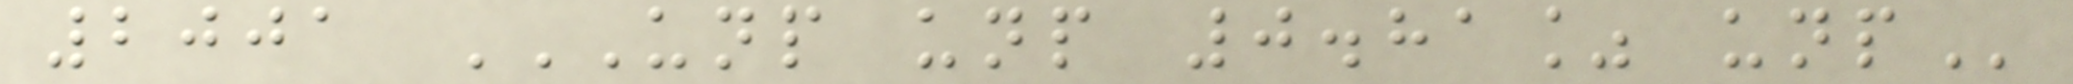2001 UNP UNP 0.81% UNP
